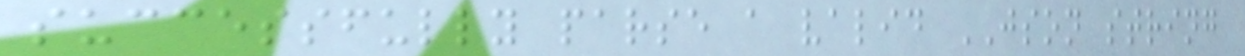successfully parse a valid JSON string
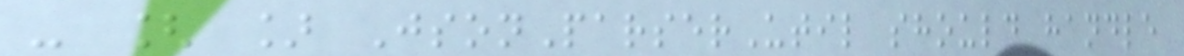- [ ] JsonParserUtil should handle
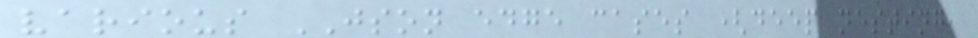various JSON edge cases (deep nesting,
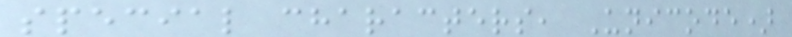special characters, Unicode)
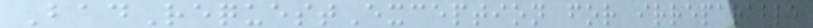BadRequestException for irreparable
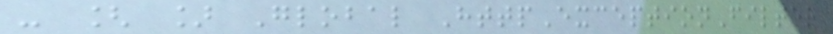- [ ] Global HttpExceptionFilter
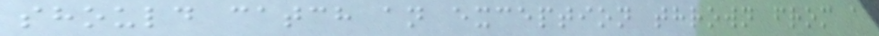should catch an exception thrown from a
